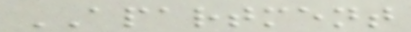APARTMENT
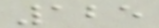125
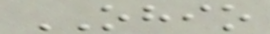OHIO
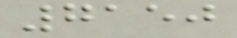7150
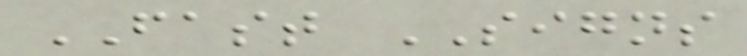FAST SIGNS
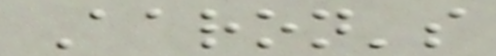Aaron's
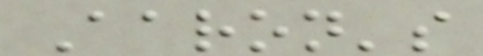Aaron's
